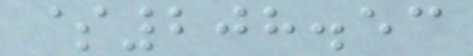$208.53
